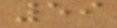59
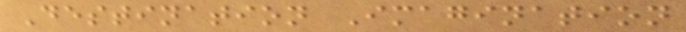Destination Imagination
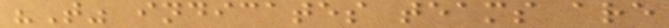"T" indicates teams are
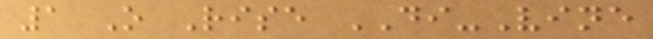1 O Rise DI-Vine
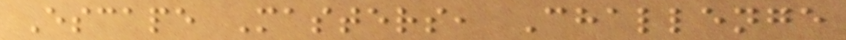Escape Masters, Challenge
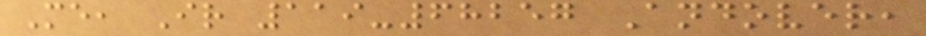Me, Ir 119-68257 Andover,
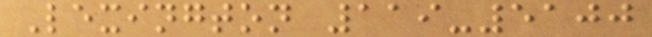Lexington 119-5100
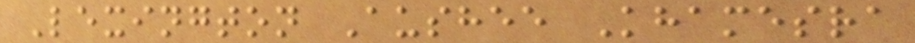Lexington Aushee Khamesra
